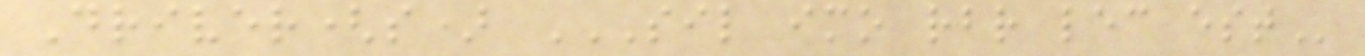Driver(s) SIL IMO RBR LEC EST
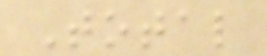Total
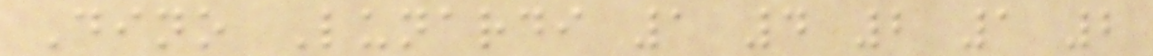Dino Lunardi 1 4 2 1 2
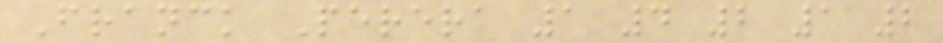Franck Perera 1 4 2 1 2
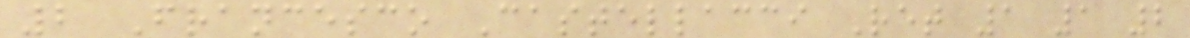2 Francesco Castellacci Ret 1 1 2
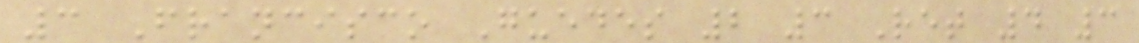3 Francisco Guedes 2 3 Ret 4 3
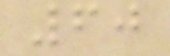60
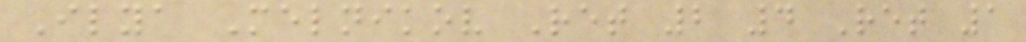Ilya Melnikov Ret 2 4 Ret 1
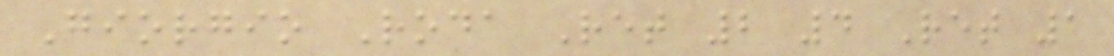Giorgio Roda Ret 2 4 Ret 1
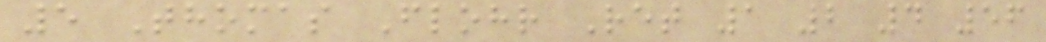5 Thomas Flohr Ret 1 2 4 56
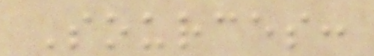Sources:
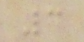3
